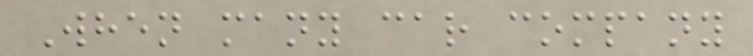When many car company
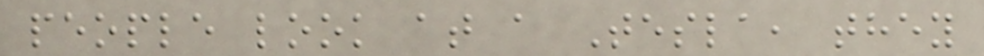people look at a Tesla, they
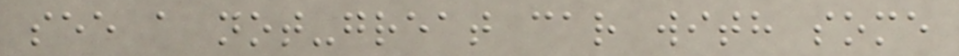see a not-great car with some
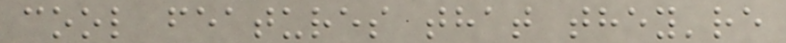cool features that they're
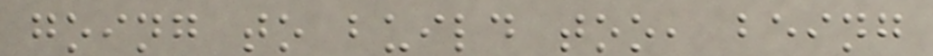going to build too, being
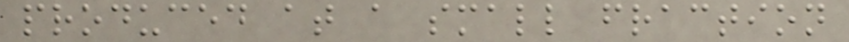produced at a small fraction
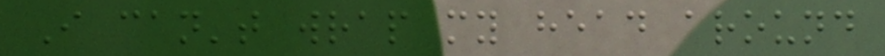I can't wrap my head around
